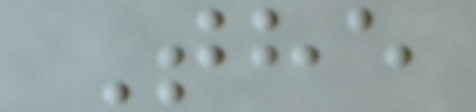The
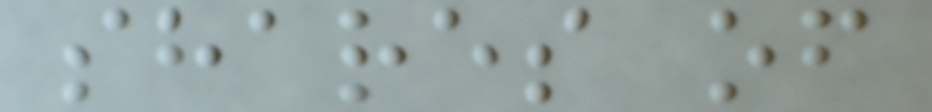shares of
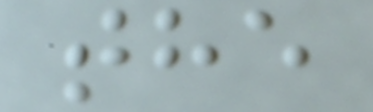the
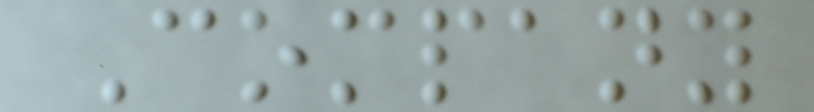Company
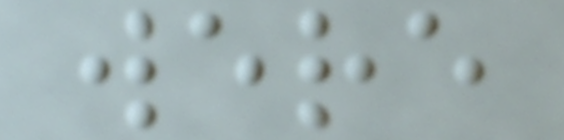were
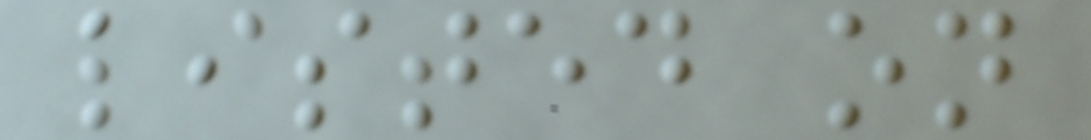listed on
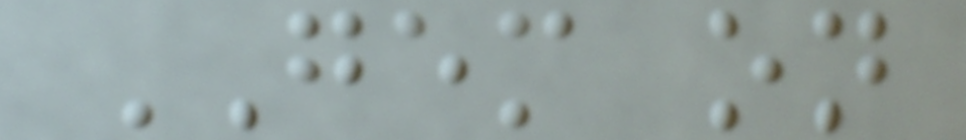GEM on
